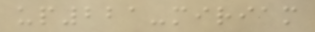up221-miriam
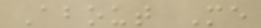About Me
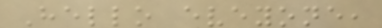Hello eveyone,
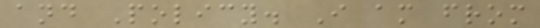and Policy. I am from
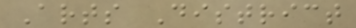Arts District
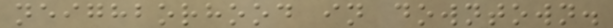neighborhood in downtown.
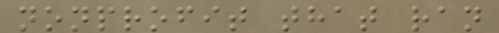nonprofit that ran
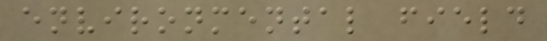environmental field
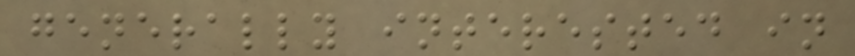generally interested in
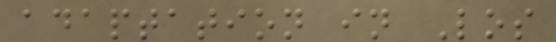adaptation in Los
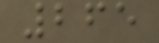265
